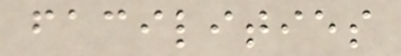facilities
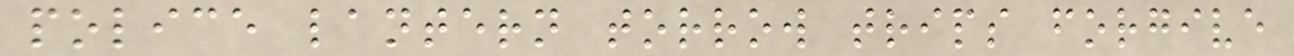police lantern torrow trips forgive
